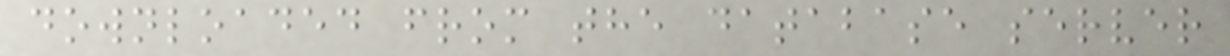downloaded from the database server
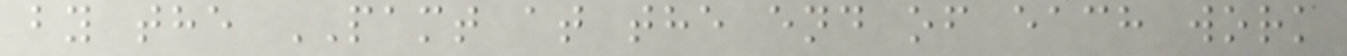by the PAMT at the end of each work
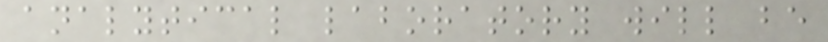analytical laboratory will be
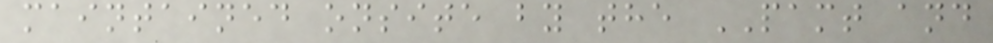maintained onsite by the PAMT and
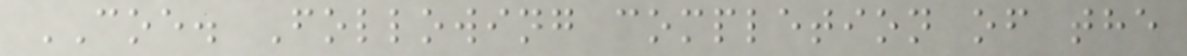COE. Following completion of the
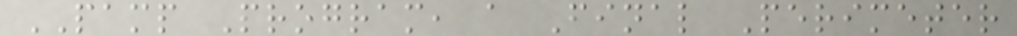PAMP Program, a Final Perimeter
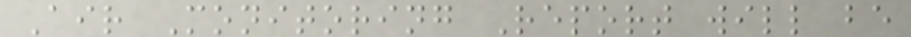Air Monitoring Report will be
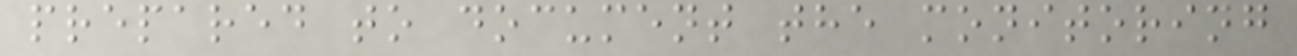prepared to document the monitoring
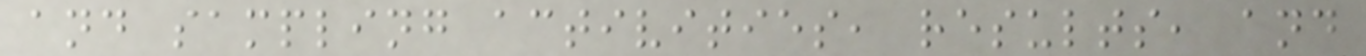and sampling activities, results, and
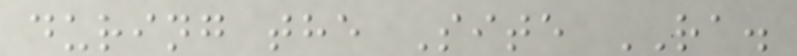during the Site RA.
